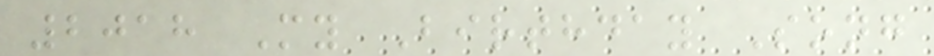2018 My Birthday Song
